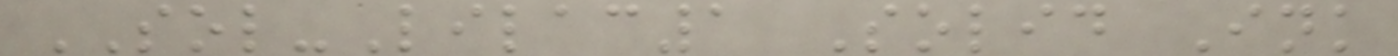SOL-Lilac1 Solid Ink
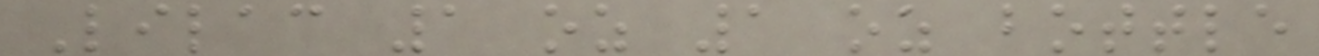Lilac 1 oz 1 oz bottle
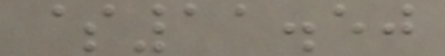$11.50
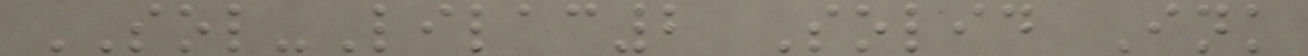SOL-Lilac2 Solid Ink
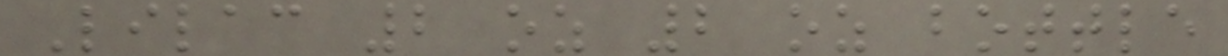Lilac 2 oz 2 oz bottle
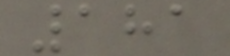181
